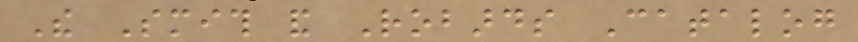The Smith and Robards Catalog
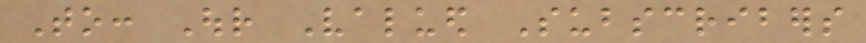To: Our Valued Subscribers
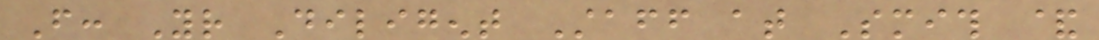From: Your Diligent Staff at Smith &
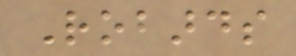Robards
